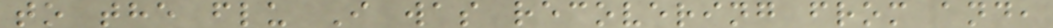to the flu I was recovering from and,
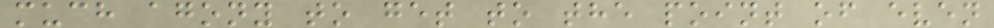much agony to get to the point of even
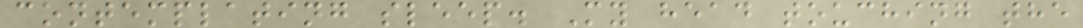contemplating sleep. My head touching the
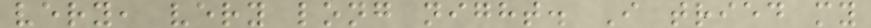very, very long night. I tried my
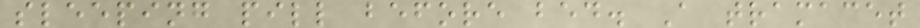sleeping pill before bed. A tramacet
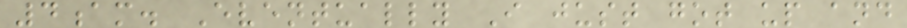4am. Eventually I just got up and
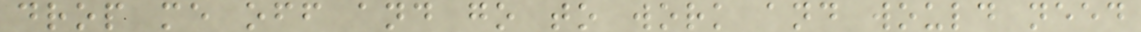drop me off and go to work and would need
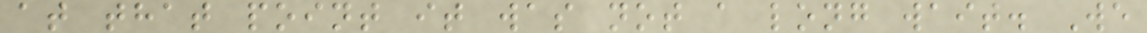at that point it was not a long wait. We
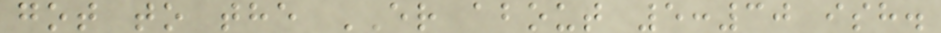got to the ER about 5:30 ish.
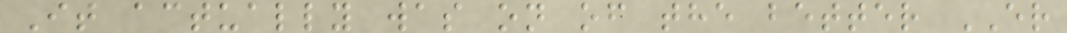It actually was on of the better ER
